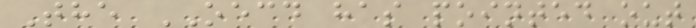The OECD has pointed out
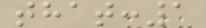that:1
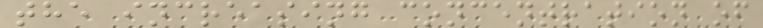the increasing concentration of
